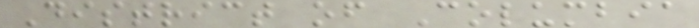District of Columbia
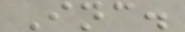Inc.
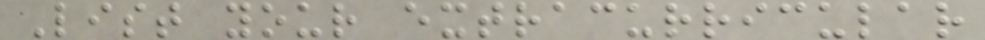List your extracurricular
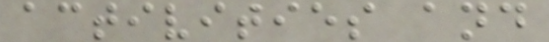activities and
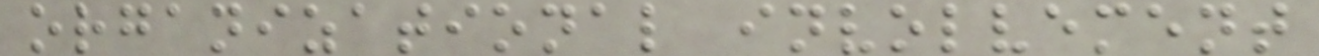organizational involvement
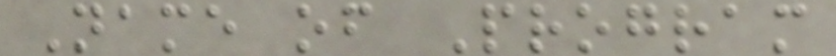Name of Program
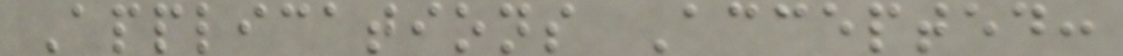Applications Accepted:
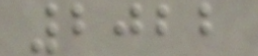2022
